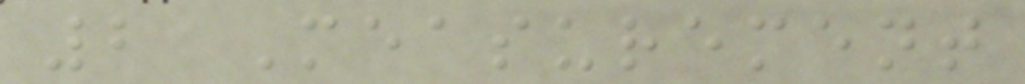2 Measurement
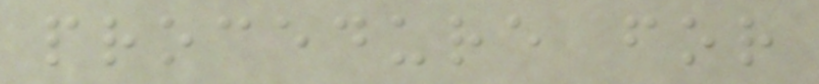procedure for
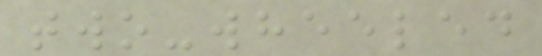two-wheeled
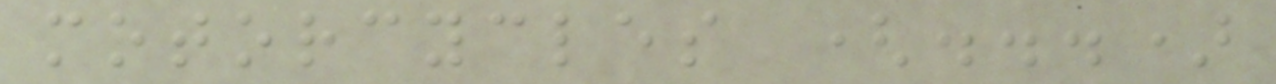motorcycles (...)
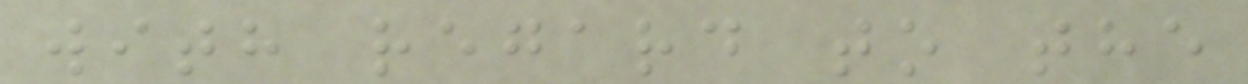with regard to the
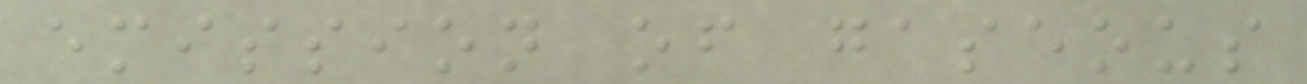emission of gaseous
